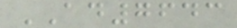AD7643
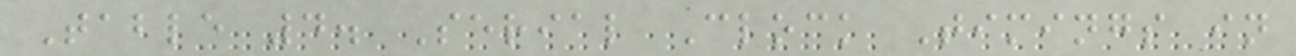Table 4. Serial Clock Timings in
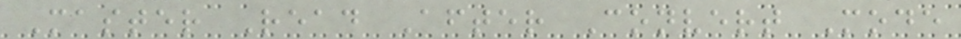Master Read After Convert Mode
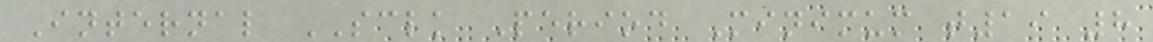Internal SCLK Period Minimum t19 8
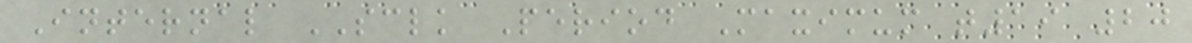Internal SCLK Period Maximum t19 20
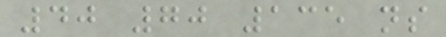40 70 135 ns
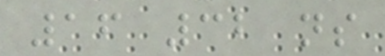16 32 ns
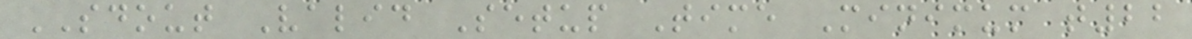SDOUT Valid Setup Time Minimum t22
